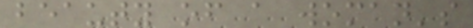beauty of a woman's
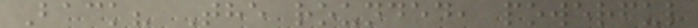Back? The rounded, powerful
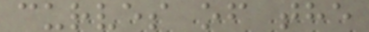curves of the
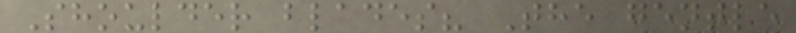Shoulder blades? The gentle
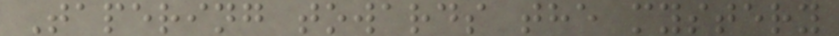Tapering towards the mystery
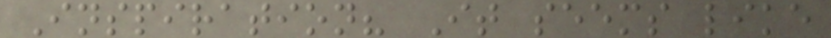Inspiration? It seems like
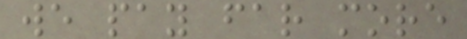we pay far more
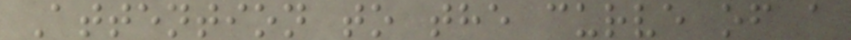Attention to the curve of a
